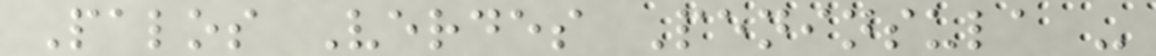Palos Verdes Peninsula -
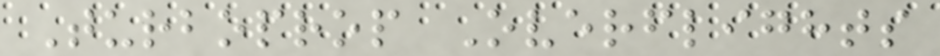Turboprop Overflights
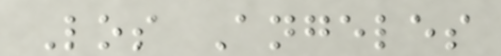Los Angeles
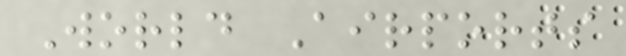World Airports
